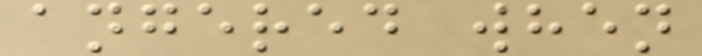angered when
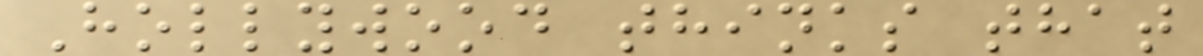Hollywood thinks that
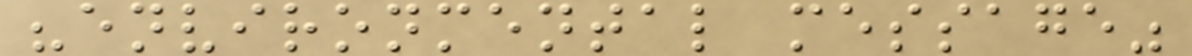"environmental message"
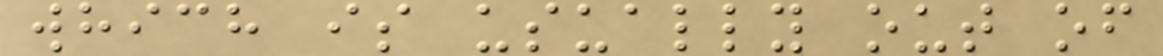which is usually out of
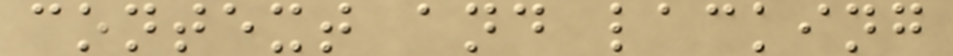context and lacking
